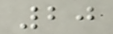20
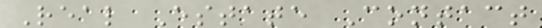Real Estate Contact
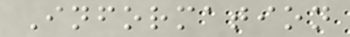Information
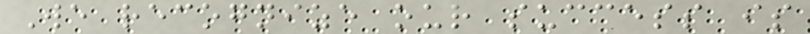We recognize our success is
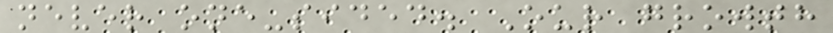never one-sided. Our growth
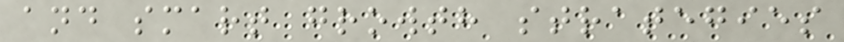and smart growth strategies
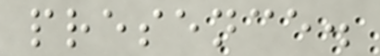presence.
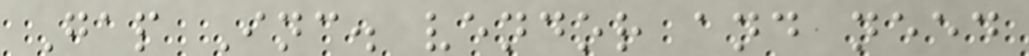Gap Inc. vendor and need
